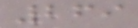269
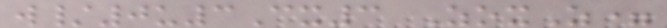w/0u3Cx3 ZoxZ=
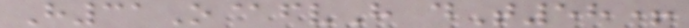H31O@fvH dT58+
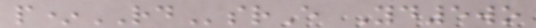p*RDsrE Yd5wo
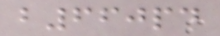b660pd
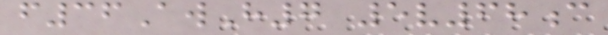f36AwH7 5v68c
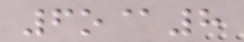6o@8
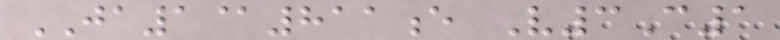JA1@811e V3C1
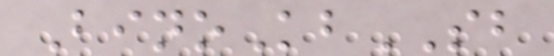BinoKbSB
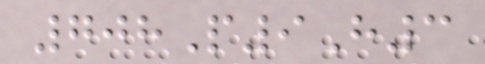708P9H3
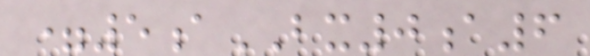=5aBX0a6
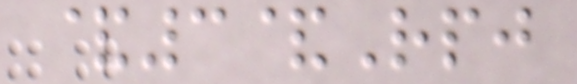&3&Rpj
